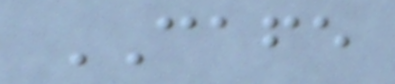CAFE
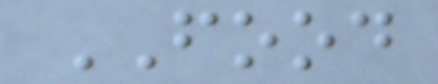FOOD
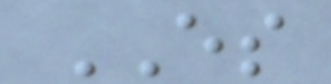ES
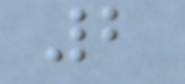2
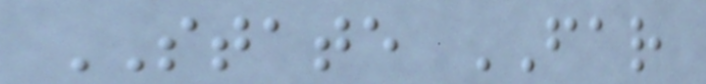STATE FAR
